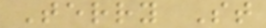Terry St
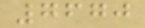7670
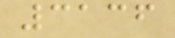3136
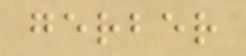gerber
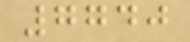7740
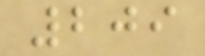209
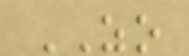ZO
